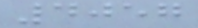4057
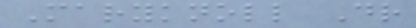Maryknoll Dr
